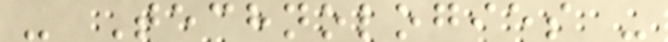- Technologies -
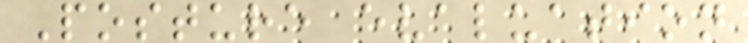Posture evaluation
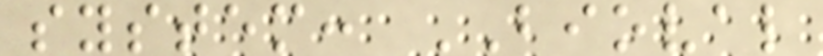system: BIOVAL
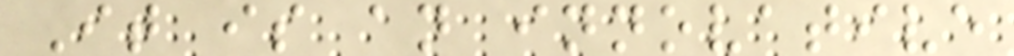It is an innovative
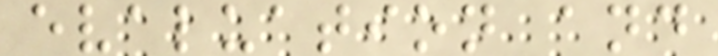evaluation and
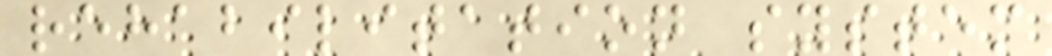rehabilitation system
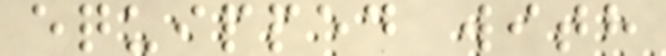equipped with
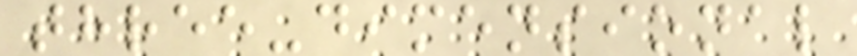three-dimensional
